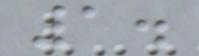1.
